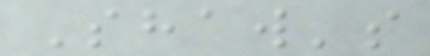Shaw's
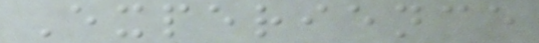Experience
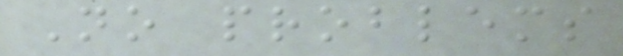No problems
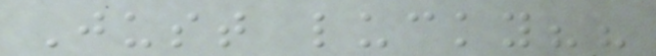Just lucky??
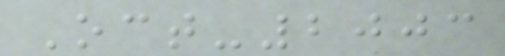Oct-2003
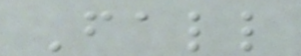Fall
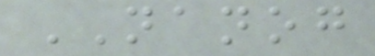NANOG
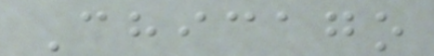Chicago
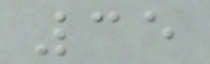35
